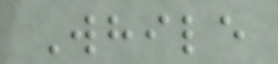While
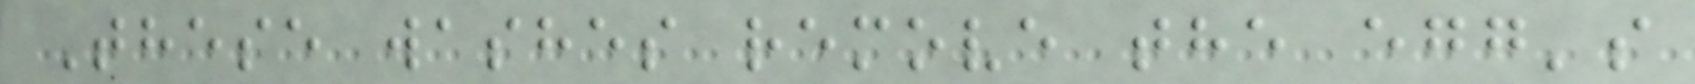These washes remove the egg's
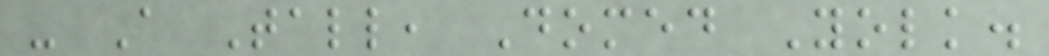- A Tall, Domed Yolk.
